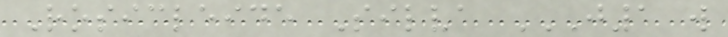Rosicleide Silva J1 W
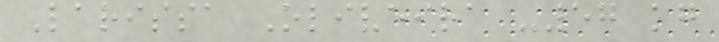Larissa Oliveira -57 kg
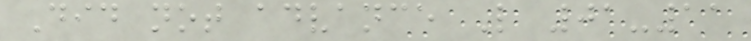Did not advance L 01-11
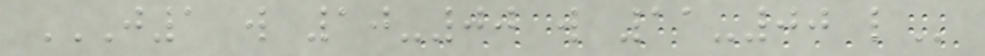J1 W 10-00 W 11-00 L
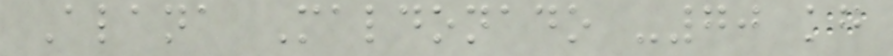Alana Maldonado -70 kg
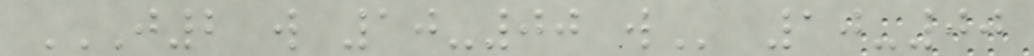J2 W 10-00 W 10-00
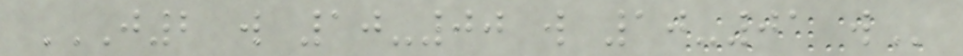J2 W 10-00 W 10-01 W
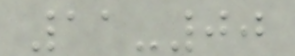11-00
